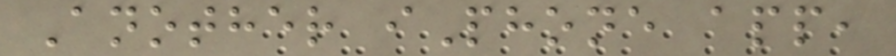Another iPhone app,
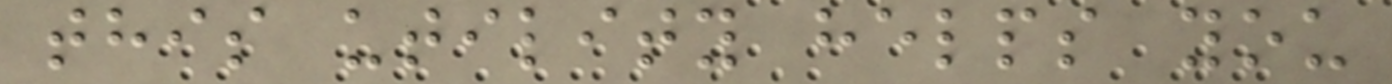this utility helps you
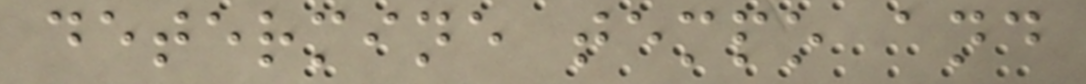determine tempo and
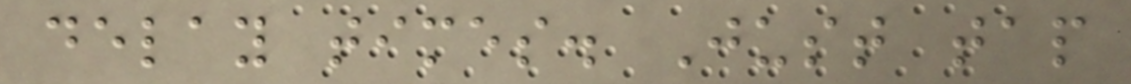delay times. Just tap
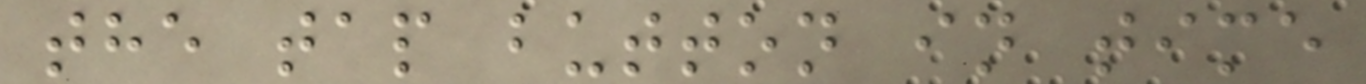the tap button in time
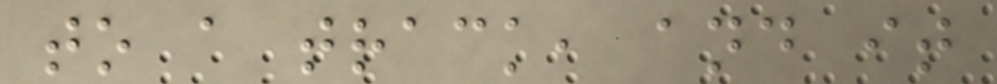to a track, and it
